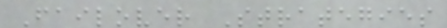Failover Strategies
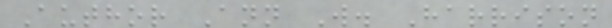Author Ann W. Harrison
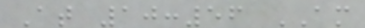At 10:56 AM
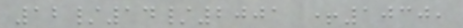12/14/2001 +1030,
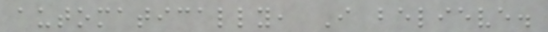automatically, I believe.
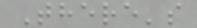There's
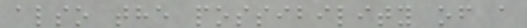also the possibility of a
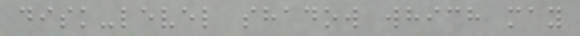disk-level shadow which may
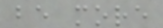be more
